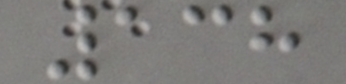138
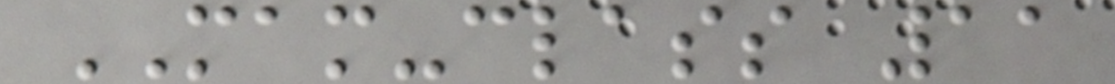MAM-class 11
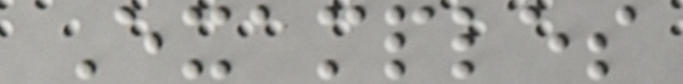Examples
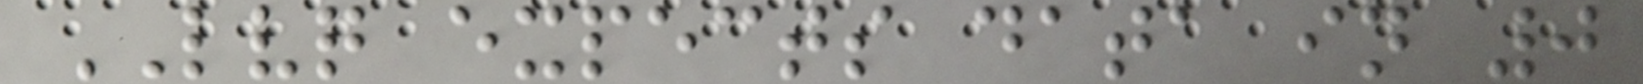LVQ expects data in 0
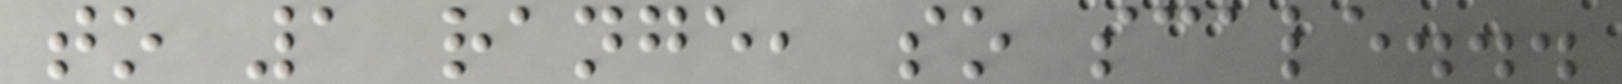to 1 range, so scale...
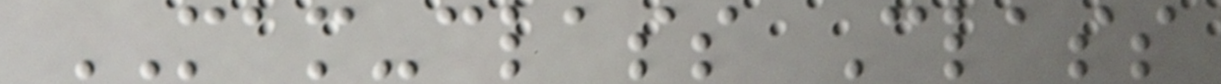MAM-class Class
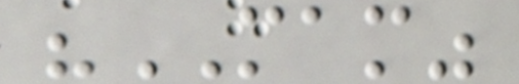"MAM"
